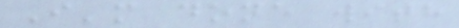I'm done with
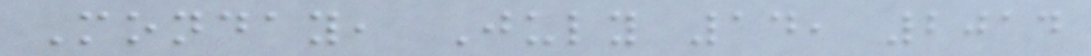Monday, July 14, 2014
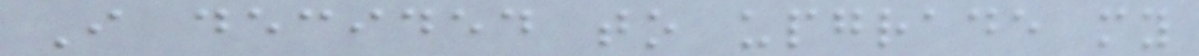I decided to upgrade my
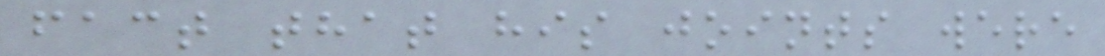fact that his joints were
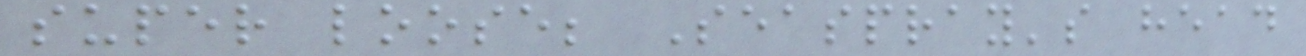super loose; Seaspray's head
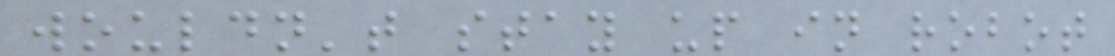wouldn't stay up in robot
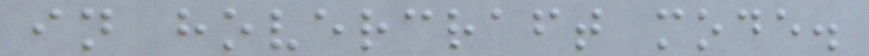in hovercraft mode.
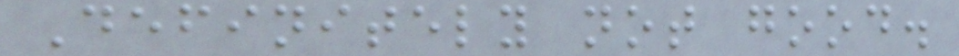Definitely not good.
